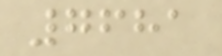7681
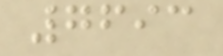7693
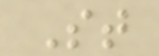St
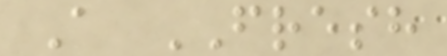A FRESH
